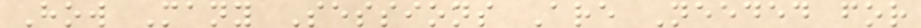How Many Sessions Are Needed for
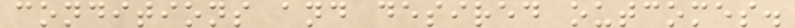conditions and desired outcomes.
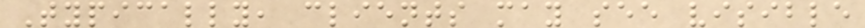Typically, clients may see visible
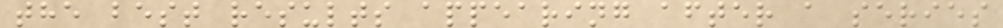the best results appearing after a series
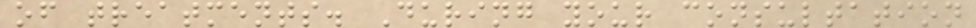of treatments. During your consultation
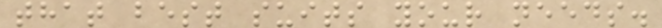that best suits your needs.
